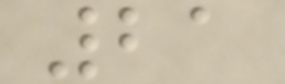21
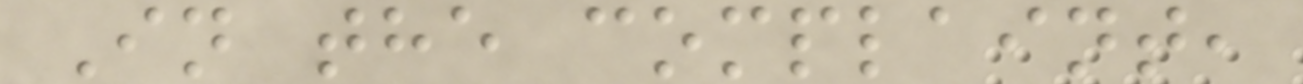In the complaint,
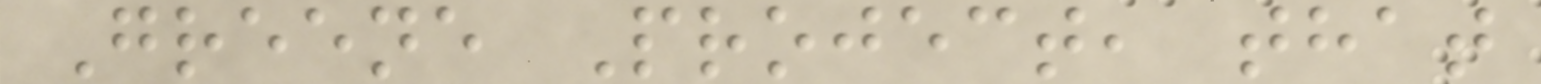Greene Project, that
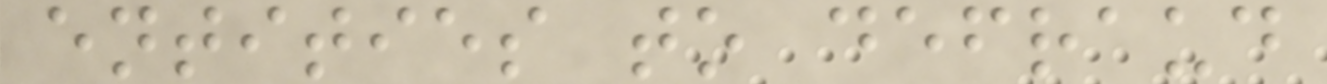entities to defraud
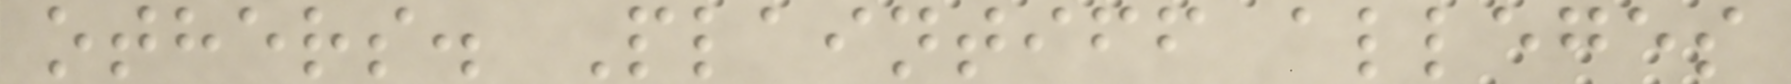others. Plaintiff alleges
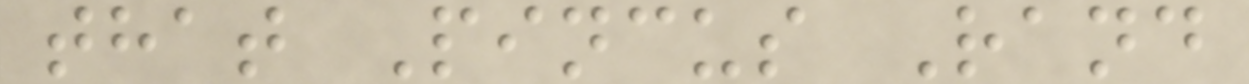that Pincus Rand
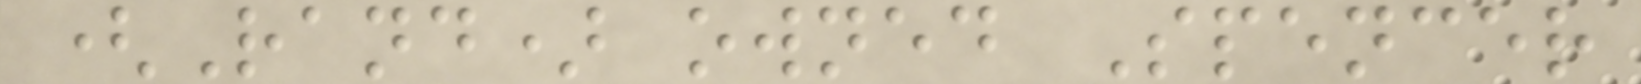(Rand) owned Spencer
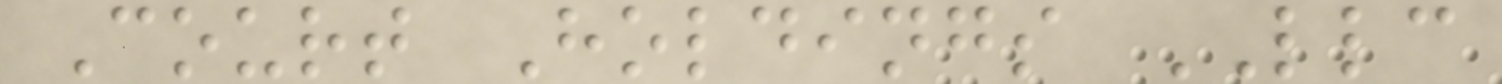Court Holdings LLC
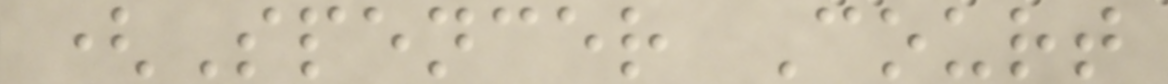(Spencer Court
